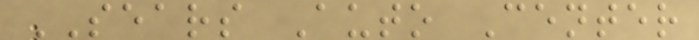SEARS Auto Center
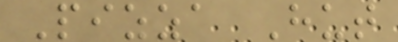Pizza Hut
